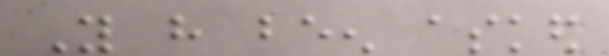You have been asked
